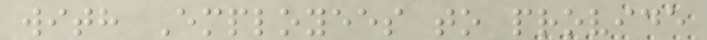with Employees to provide
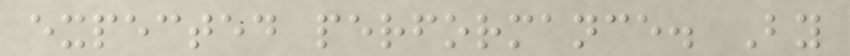expected performance. By
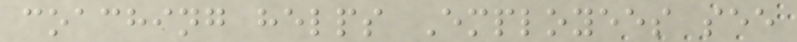coaching helps Employees see
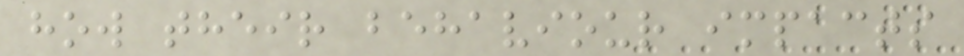how their behaviour impacts
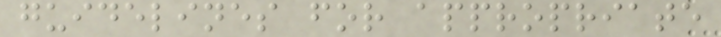guidelines for appropriate
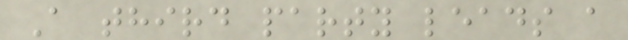A third party leads a
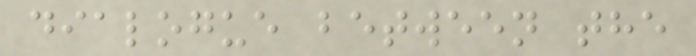dialogue between the
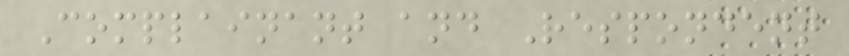Complainant and Respondent
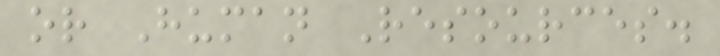or Human Resources.
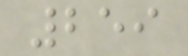259
